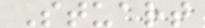Stuart
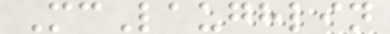McLaughlin
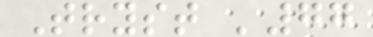Tryst '77
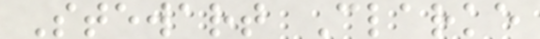Stewart Clarke
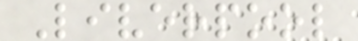Liverpool
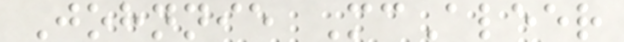Johnnie McAleer
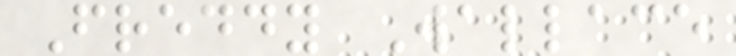Freddy Wallace
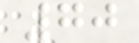70
